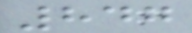847
